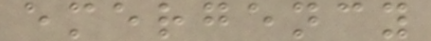emergency
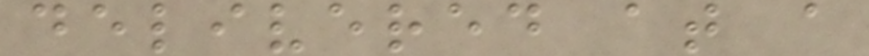delivered at a
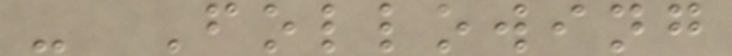- Following
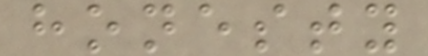honesty
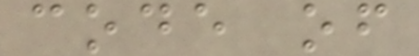code of
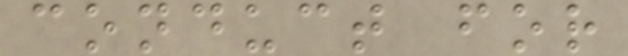conduct for
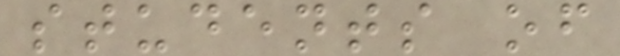students of
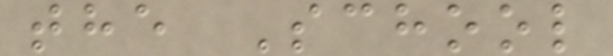the School
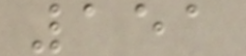151
